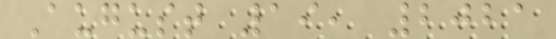August 19, 2021
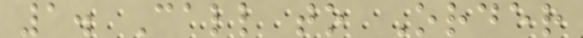1. Call to Order
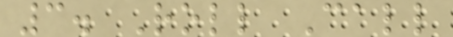3. Roll Call
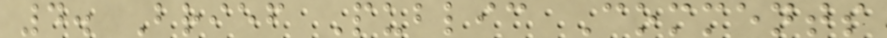4. Brief Public Comments
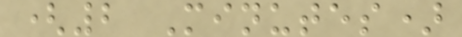(2 Minutes)
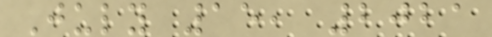July 15, 2021
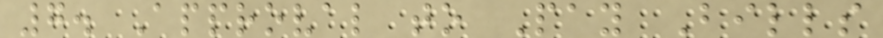7. Approval to Pay Bills
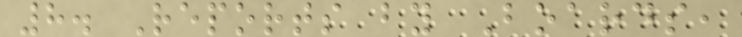8. Reports by Boards,
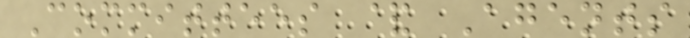Committees & Agents
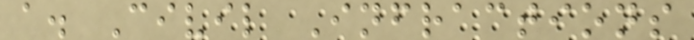a. Civil Infractions
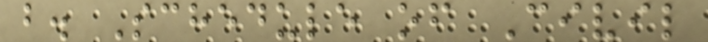b. Schedule of Civil
